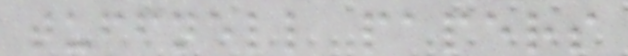tuffnell papers
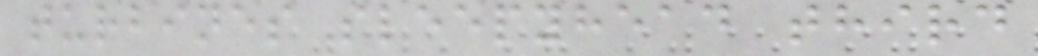turbines sleepyhead third
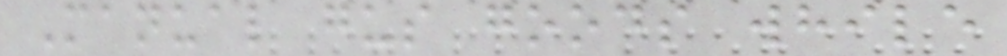Manual gus goods while
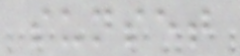sunset
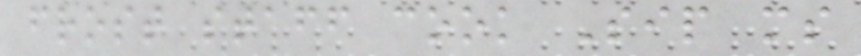frost staff cook Sip ms
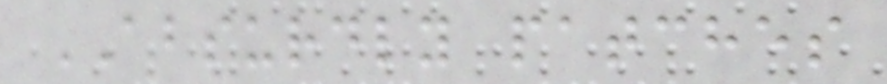ABSURDLY patches
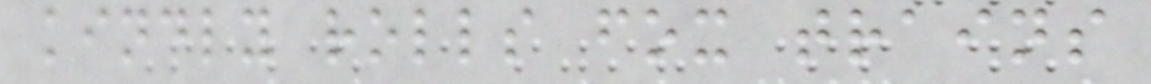kindly rolls fox trains
